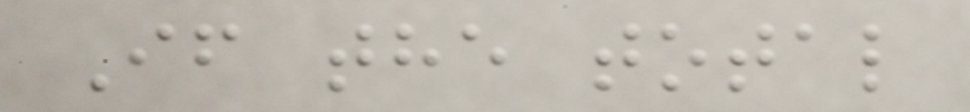If the total
